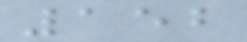152
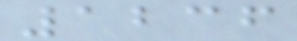1236
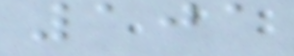101
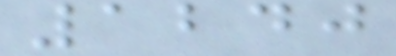1240
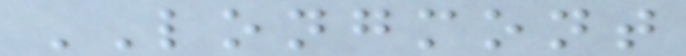LONGMONT
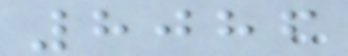8086
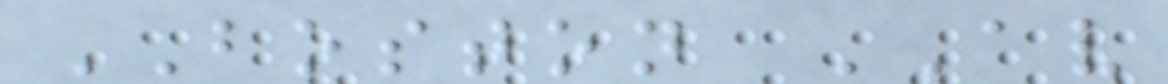BOSTON AV
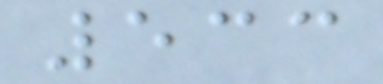533
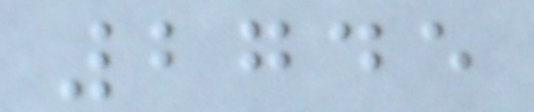2745
